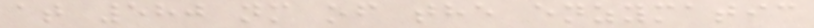at 580 nm of the enzymatic
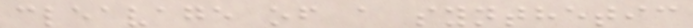cleavage of a synthetic
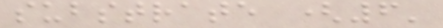substrate (6'
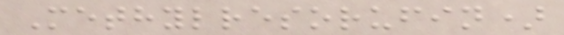Methylresorufin)
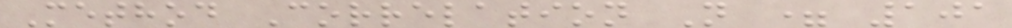Method Correlation N = 101
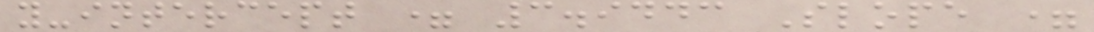y-intercept = 3.9443 Slope =
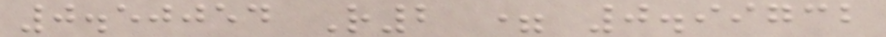0.50054 R2 = 0.99732
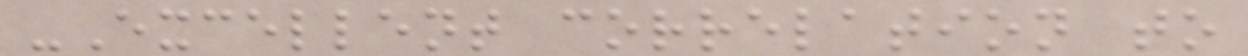-Excellent correlation to
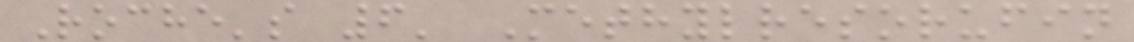Roche's 6' Methylresorufin
